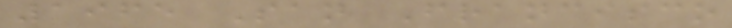1965 San Francisco
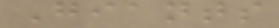Giants
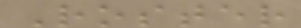Roster
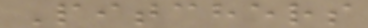Pitchers
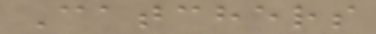Catchers
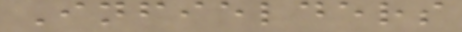Infielders
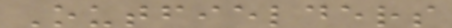Outfielders
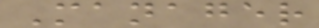Manager
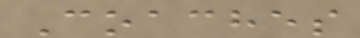Coaches
